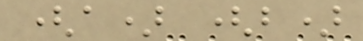(a) (b)
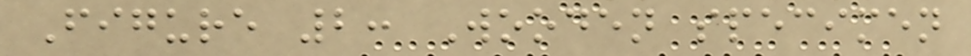Figure 2: Wooden specimen
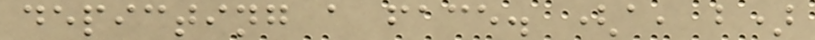depicting a face. (a, b)
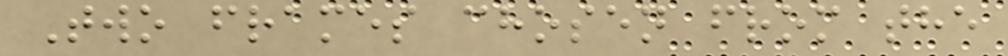Two frames chosen from the
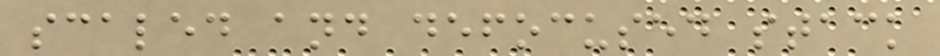scaled and defocused stack
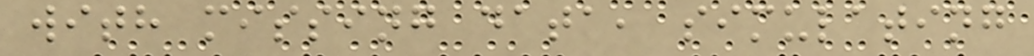with missing data, simulating
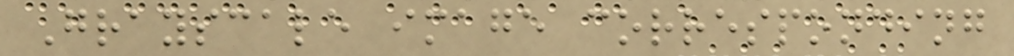Grayscale image corresponding
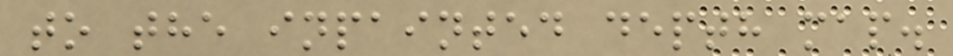to the inpainted depth map.
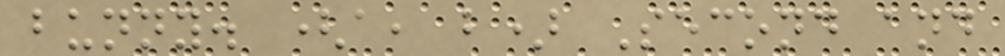bunny. (a, b) Second and
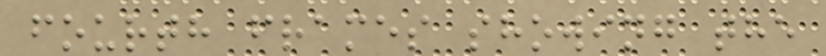fourth frames showing the
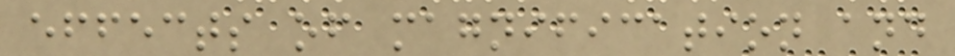effects of magnification and
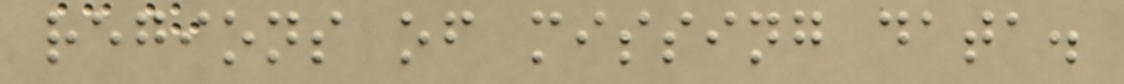regions of missing data.
